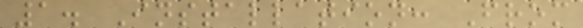1. Installation: From
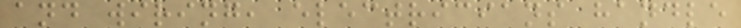and wiring, electricians handle
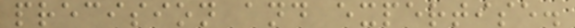precision and expertise.
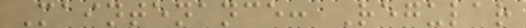Maintenance: Regular
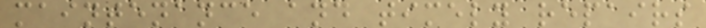maintenance and timely repairs
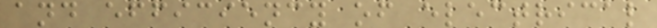and efficiency of electrical
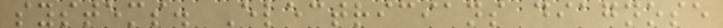systems. Electricians diagnose
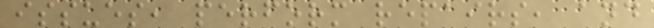issues, perform repairs, and
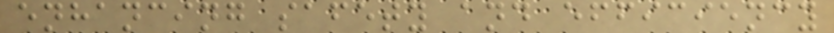enhancing safety and efficiency
